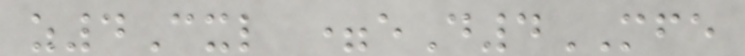z4Cxl =eD4MFE
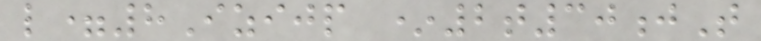l=8Izijp *2t30jT
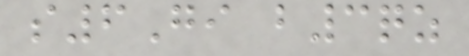s6Gi b3qz
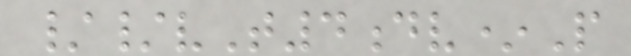//vT4dv*P
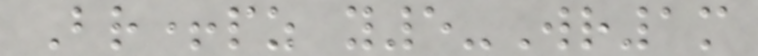Br+pz y5-Wr1m
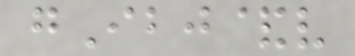gIbj&v
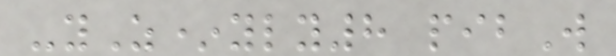-yZ*yly8 pibW
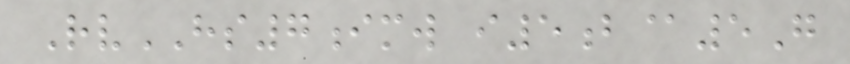RvHS7imw i5b@5G
